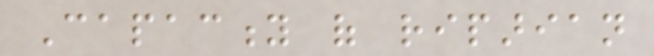Capacity of riparian
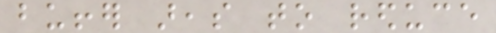buffer areas to reduce
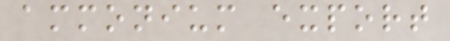ammonium export
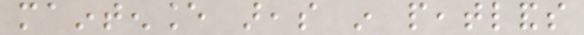maintenance areas in peatlands
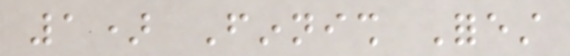1) Finnish Forest
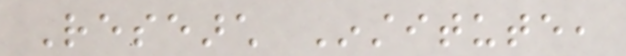Research Institute,
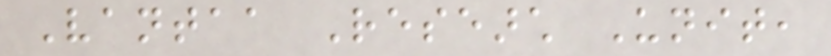Vantaa Research Unit,
